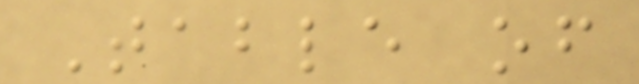Table of
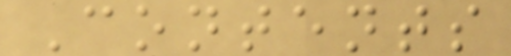Contents
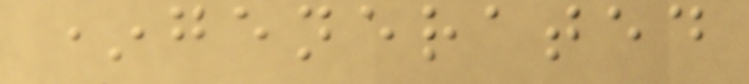*generated
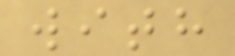with
